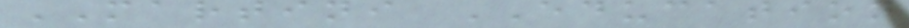MARTINI EDUCATION
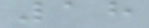18
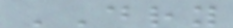DRY
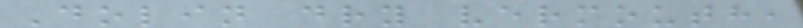Dolin dry vermouth,
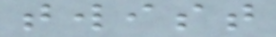twist
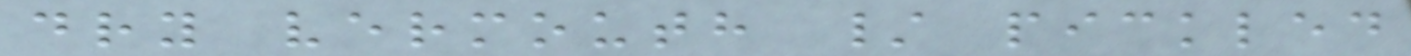dry vermouth / pickled
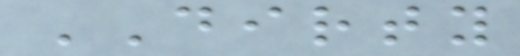DIRTY
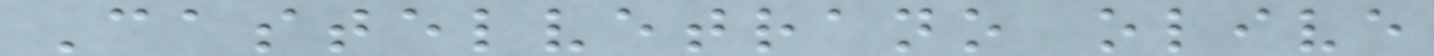Castelvetrano olive
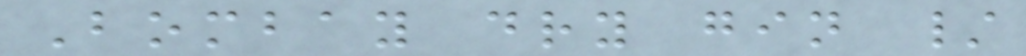Bombay dry gin /
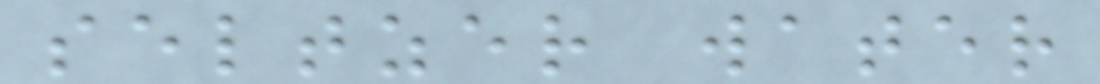seltzer water
